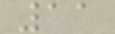11
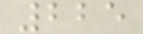225
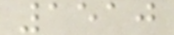1510
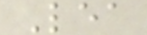Lea
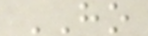HO
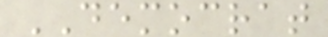DEMOCRAT
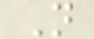N
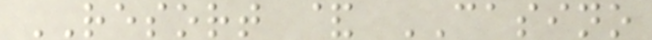RESORT & CASINO
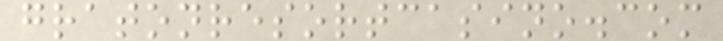gratonresortcasino.com
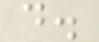d.
